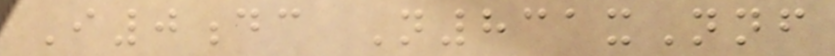I0dc N831xNnf
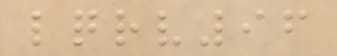lqrv96
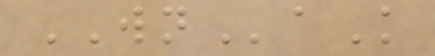WNaK
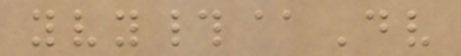yvy#@Dv
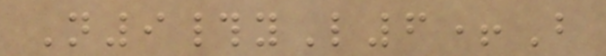N9#yL6+B
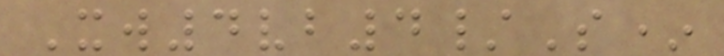Xw4vb4/S*
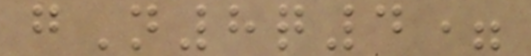gN8q4=
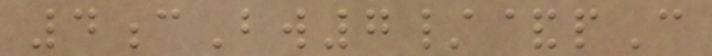4cBw7/&pC
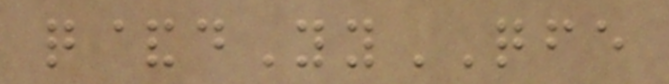q&dYyQFE
